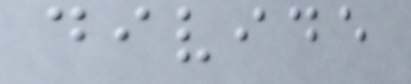divide
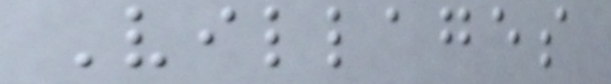Villages
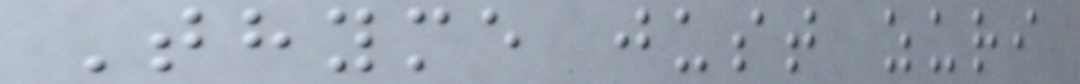Thyme just zuri
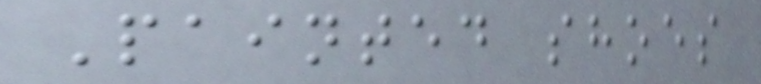Painted shoes
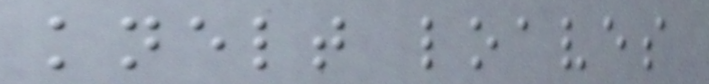knelt loaves
